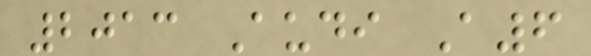2013 Audi A6
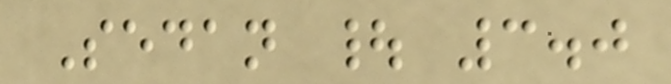Sedan | 3.0
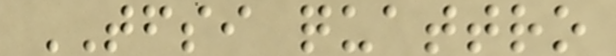TFSI quattro
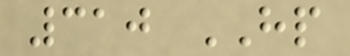310 HP
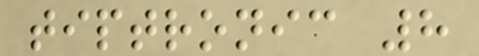tiptronic 8
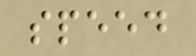speed
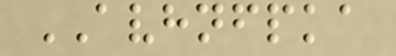AVHNFPKA
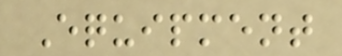Equipment
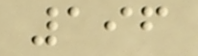196
